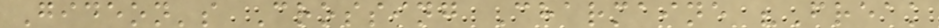Gideon's Crossing Charmaine "Freak
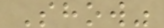Show"
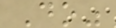Do"
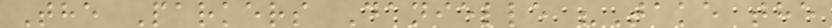The Parkers Danielle "Take the
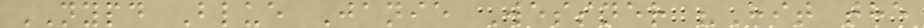NYPD Blue Janie Wessner "Hit the
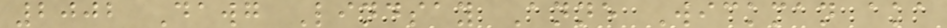2002 Dawg Lindsay Anne Wickman aka
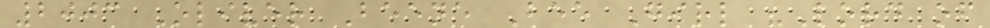2003 Oliver Beene Bee Girl "Lord of
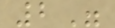2"
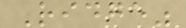Ridge"
